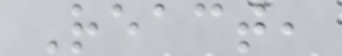React,
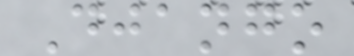Django
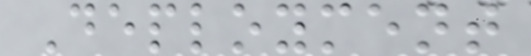Deployment
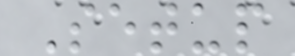Setup
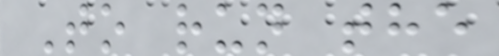To run the
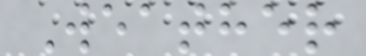Weather
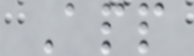App
